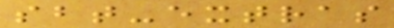sbt-extras
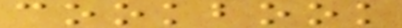cookbook
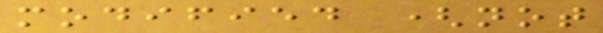modified (not
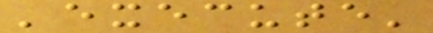'execute'
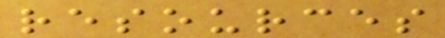resources
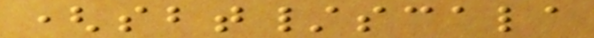(sbt/scala
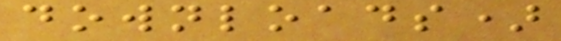downloads)
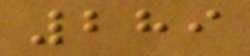289
